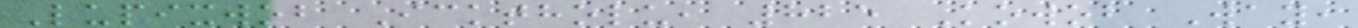Lupixwob Icktholu, 825 Kowob Way,
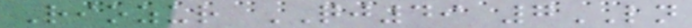Riozur QJ49 7LN
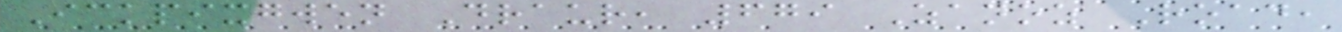Ickpixgwen Draur, 679 Zanoz Road,
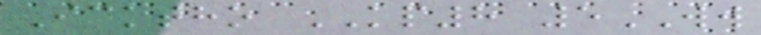Icktho KP8 5WW
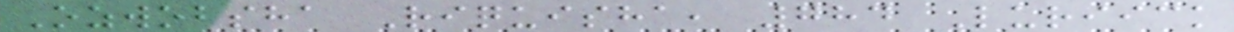Ozwobsha Riquisha, 784 Luriick
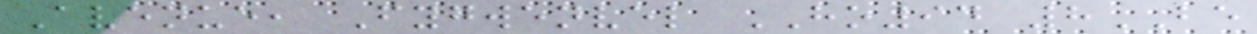Avenue, Fygwenvel HO94 8BE
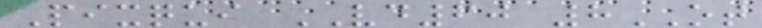Pixqui VD60 8OT
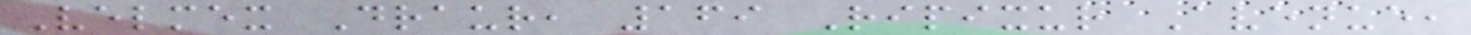Velmex Draur, 169 Ripixur Avenue,
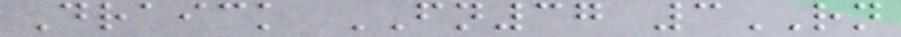Draick FN37 3RN
